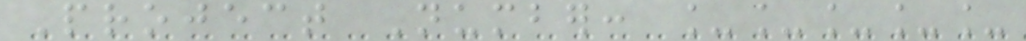Project Number: _____
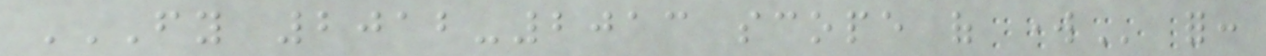FY 2012-2013 SCOPE OF WORK for:
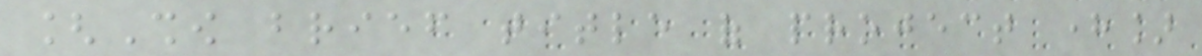[Show brief title of project here]
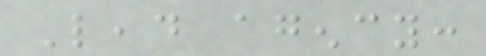Lead agency:
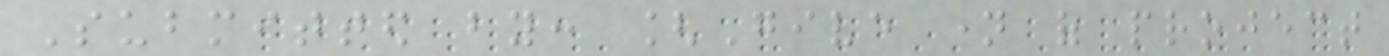Submitted by: [Give name of project
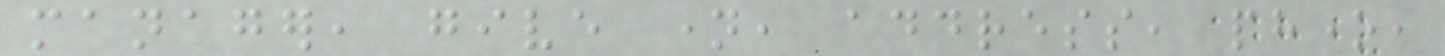manager, give name, address, phone,
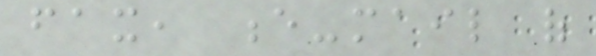fax, e-mail of
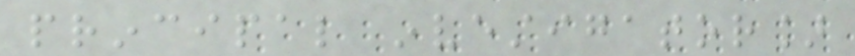principal investigator]
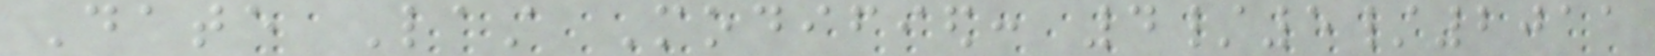Date Last Modified: 4/5/2011
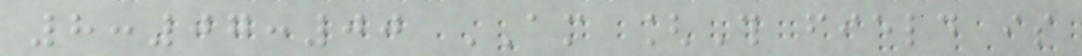8:07:00 AM [This field is
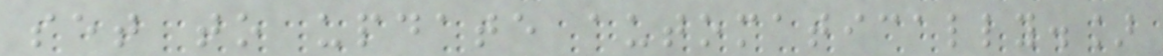set to update automatically.]
